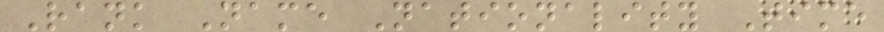Rank Name Nationality Time
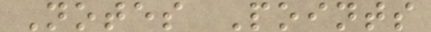Notes Points
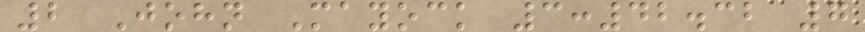2 John Mayock 3:42.32 7
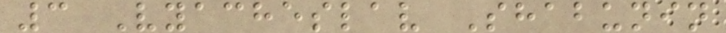3 Vyacheslav Shabunin
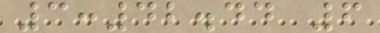3:42.44 6
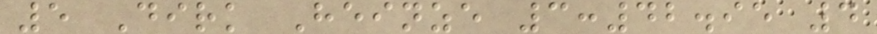5 Dirk Heinze 3:42.95 4
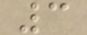3
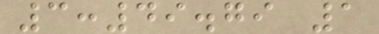3:49.79 1
